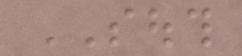SOUTH
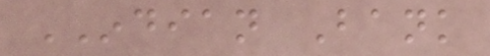INDIAN Bank
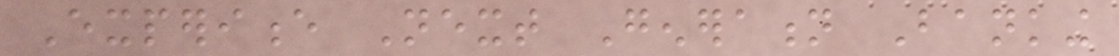Experience Next Generation Banking
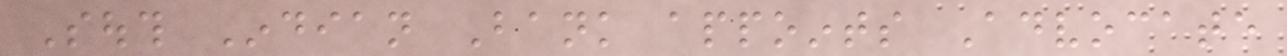South Indian Bank appoints Advocate
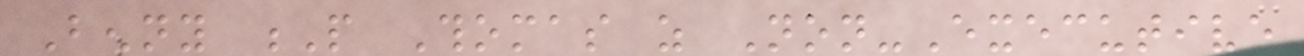Benny P Thomas as Non-Executive
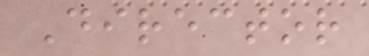Director
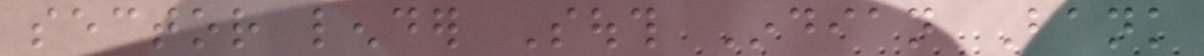sector lender South Indian Bank
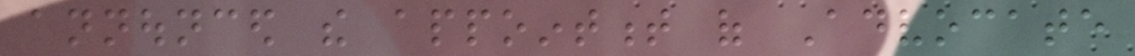announced the appointment of Advocate
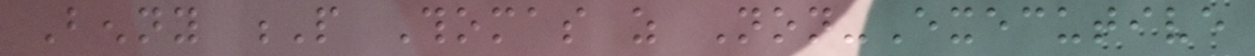Benny P Thomas as Non-Executive
